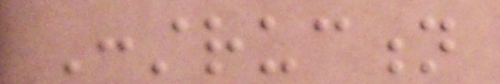Construction
